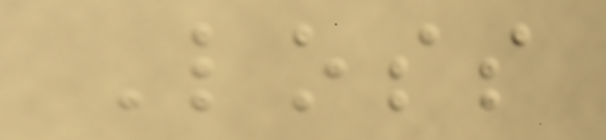Loss
